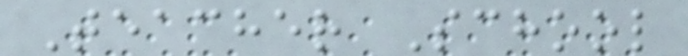Teacher School
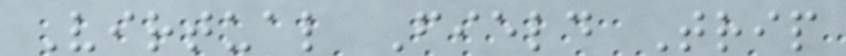Virtual Field Trip
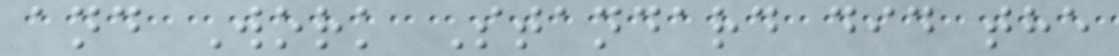and Work Standard did the
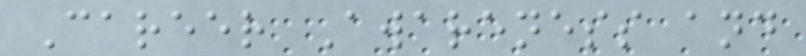Career Awareness and
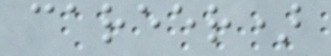career)
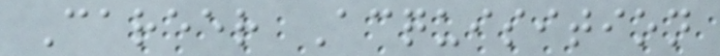Career Acquisition
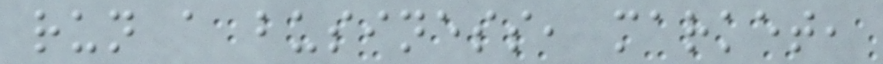run a business, market,
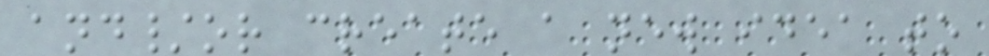and/or create a new idea to
